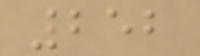252
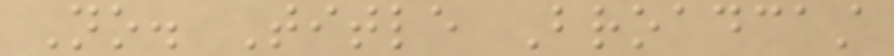No. Title Broadcast
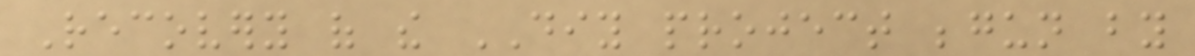Recovery of the DIY project begun by
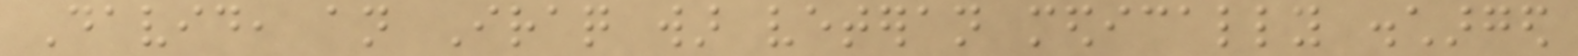David, an Iraq war veteran medically discharged
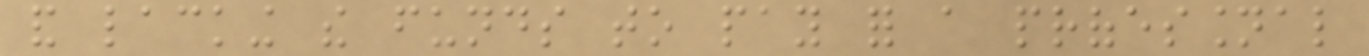and lacking the funds to pay for a professional
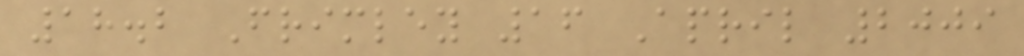18.2 Frimley 16 April 2009
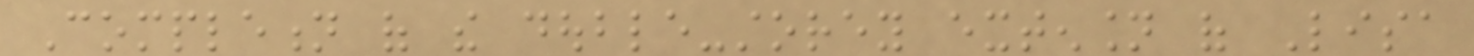Completion of the double-storey extension of Lisa
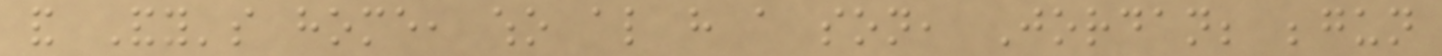and Andy's home, who also have a son, Jordan; begun
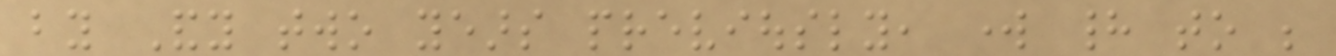by Andy two years previously, work had to be
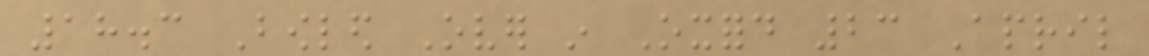18.3 Bowled Over in Oxford 23 April
